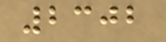2302
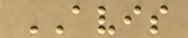AVIS
